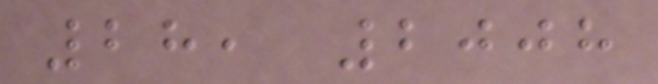28, 2008
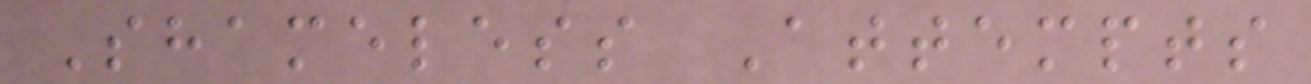Shameless Attempts
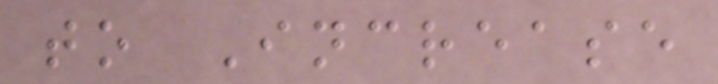to Increase
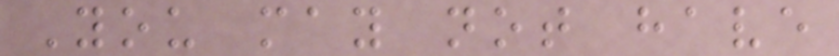You may not have
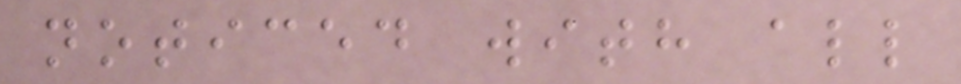noticed with all
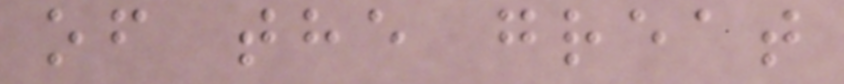of the great
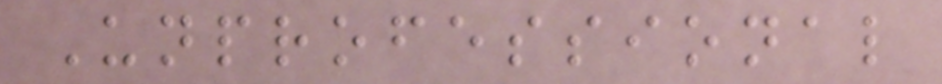Unprofessional
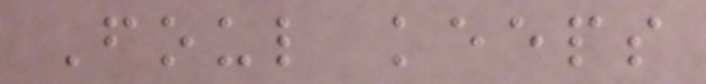Foul keeps
